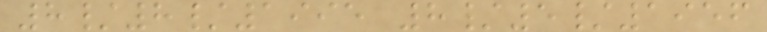8/8/1995 8/5/1956
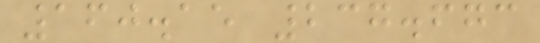160.15 237.673
